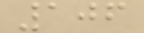106
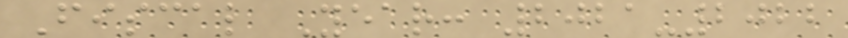Fiscal Year: 2021-2022
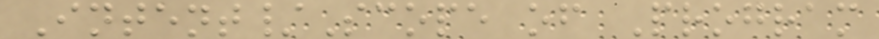Intent/Scope of Program
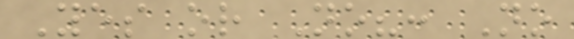Yes or No?: No
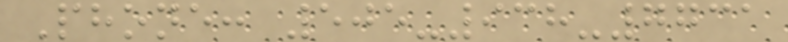Phone: 505-938-7731
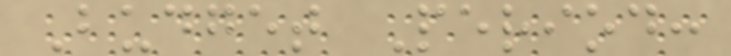Budget Period:
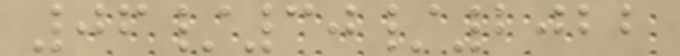06/30/2022
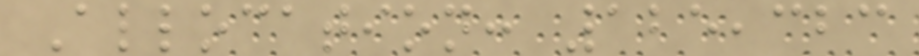Allocation: 125,323
